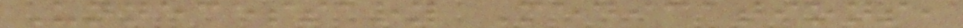Unnecessary Medications,
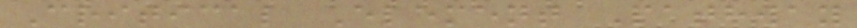Critical Element Pathway
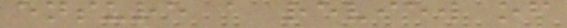ensure a review of
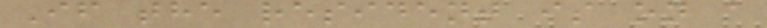If the resident is on a
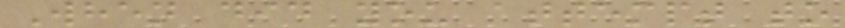When did you attempt to
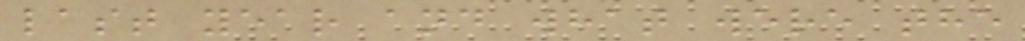last year and what were the
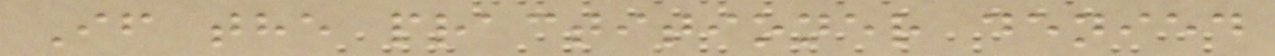If the practitioner denied
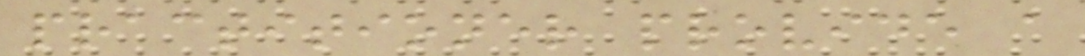practitioner provide a
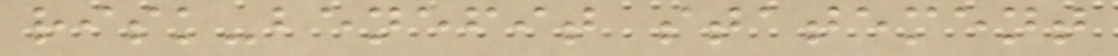risk-benefit statement
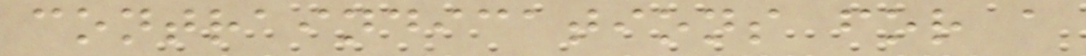contraindications for a
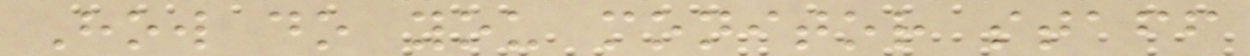How do you monitor staff
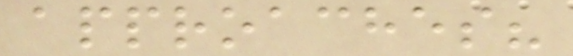approaches?
